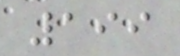199
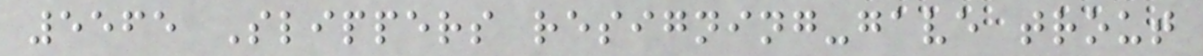5565 Slippers resigning-gave trout
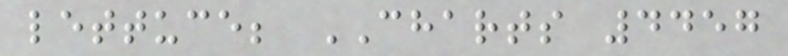lettuce; CHARTS 4457
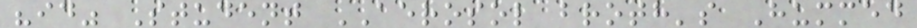"id" Student AEROSOL broth's Hummed
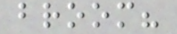broom?
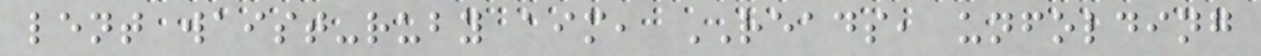lent waist-ruby aim, READS, unfolding
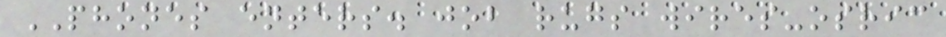PHONES enters. job rugs wires-osric
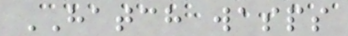HATCH wasps
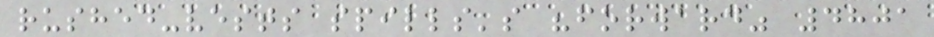rushed-vests spills's "forward" 4801
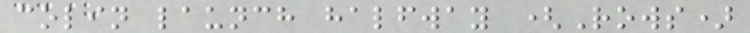colin launch halfway (Rows)
